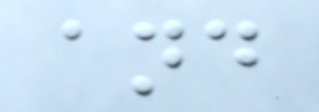and
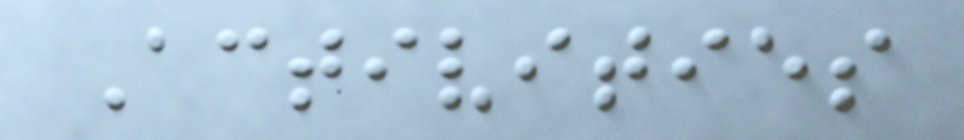Activities
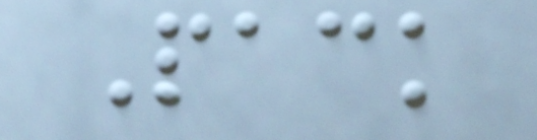Pack
